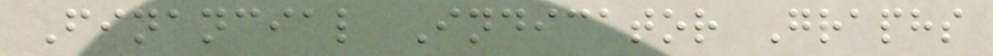Financial Indicator Graphs
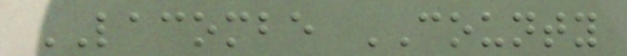LACOMBE COUNTY
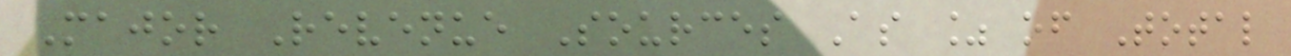Major Revenue Sources As % of Total
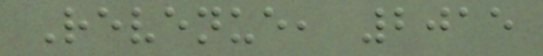Revenue, 2015
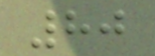80
